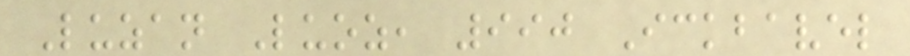Luzan Luoz, 990 Ickbavel
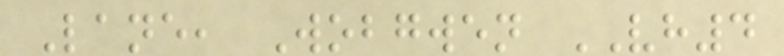Lane, Wobgwen VH4
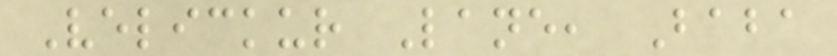Velickur Lane, Baba
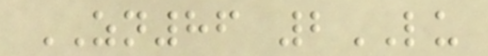ZN86 2LU
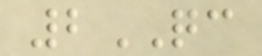2QC
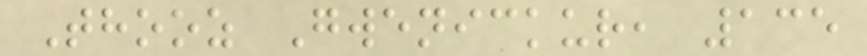Thooz Gwenickur, 135
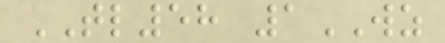TL58 1WZ
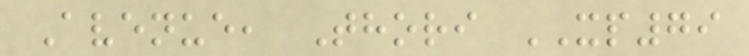Avenue, Thori XP79
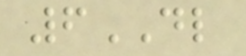6DL
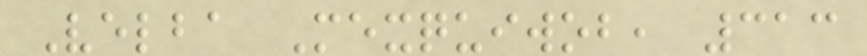Velba Mexquiwob, 313
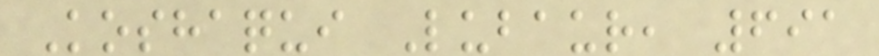Koshaqui Lubaur, 691
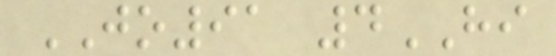JO91 4HI
